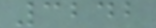3242
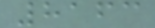8163
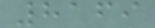8169
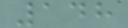148
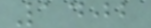1402
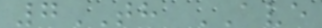7TH AVE
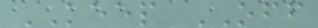KEEP OFF
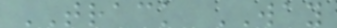TRACK WAY
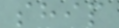ship
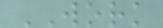WORK
